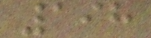198
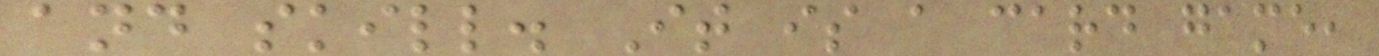and skill. It is a card game,
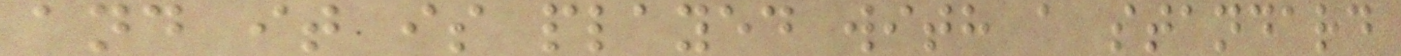and it is played with a standard
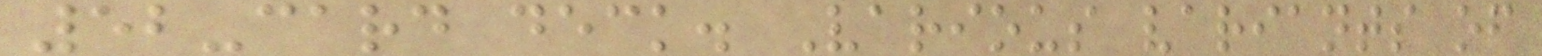52-card deck. Various variants of
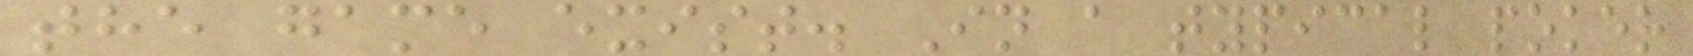the game exist. In a typical poker
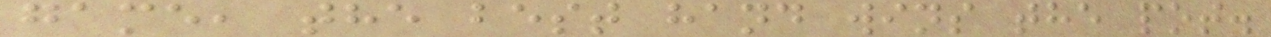game, the best hand wins the pot.
